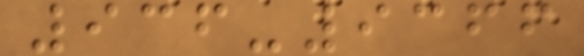936-9366
